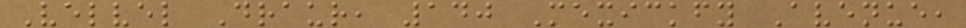Velvel Draur, 140 Mexickfy Avenue,
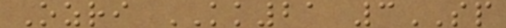Ozri KK21 3SP
